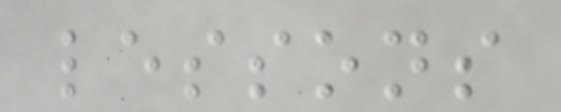lessons
